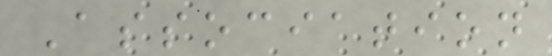Association
